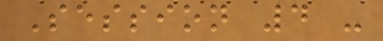Session 4 -
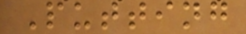Putting
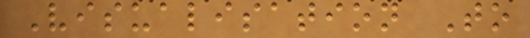Visualisation To
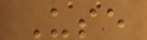Use
